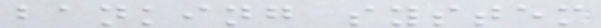banking system
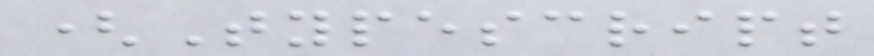(Typescript
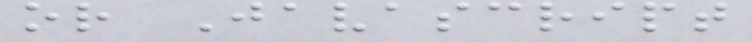or Javascript
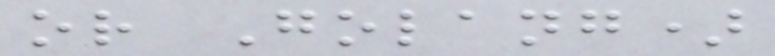or Golang)
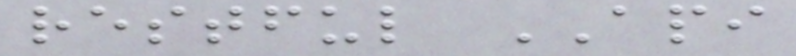restful API
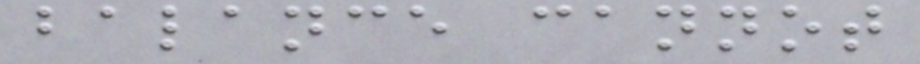balance cannot
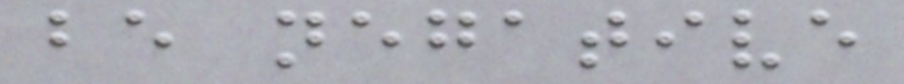be negative
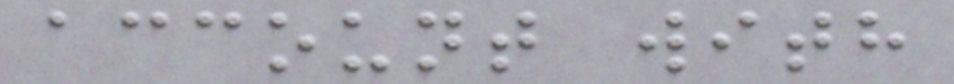account with
